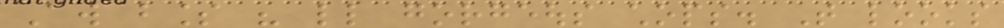Aw bless his little gorgeous chops. That looks
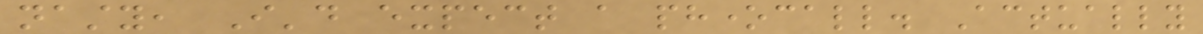nasty, I'd expect a phonecall. Actually
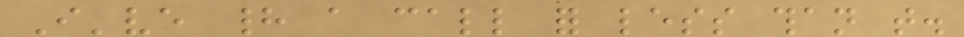I've had a call for less than that.
